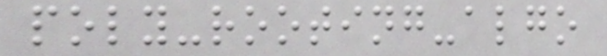poly-rooting-algo
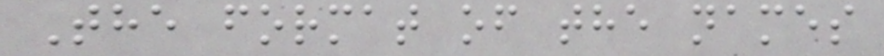The format of the names
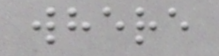where
